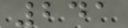241
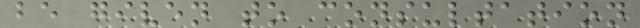be given to consultation
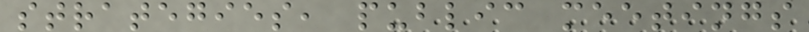strategies, public meetings
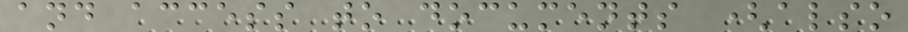and access to documents (also
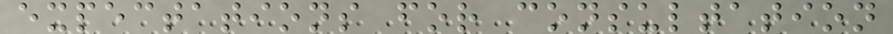expectations for consultation
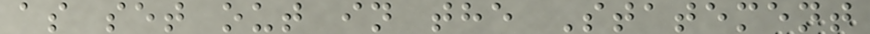as set out in the Statement
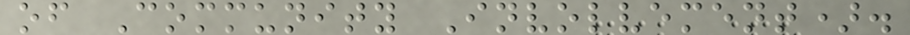of Community Involvement).
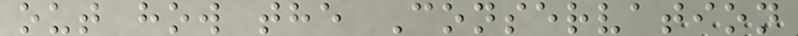out how the Conservation
